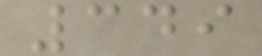349
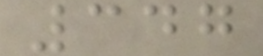347
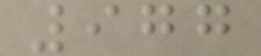977
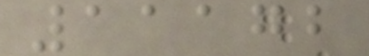11172
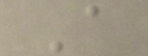A
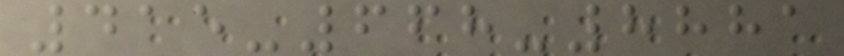415-668-8881
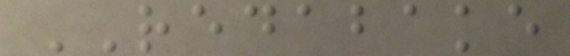REDABAKE
